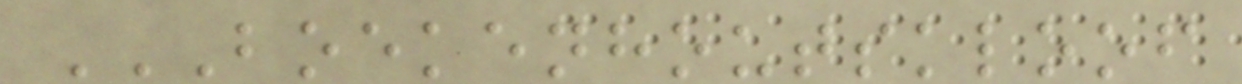BOEKENHOUTSKLOOF
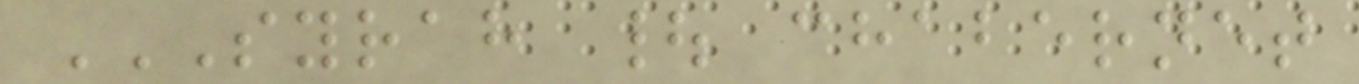SYRAH | CHABERNET
